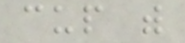cup with
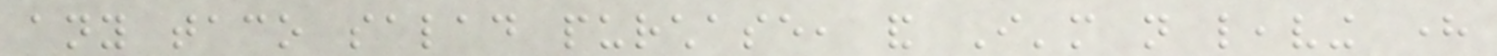any taco salad purchase, and I'm not leaving here
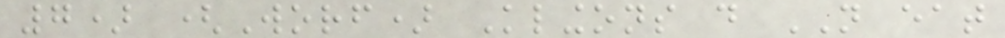7) (Worf) Klingons do NOT eat
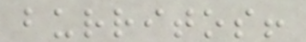burritos!
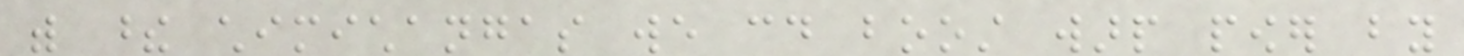with these chimichangas we could boost warp power by
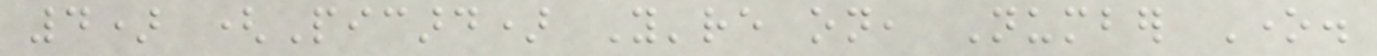4) (Picard) You're on, Number One.
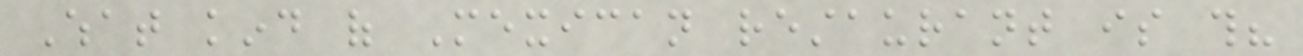What kind of Mexican restaurant is this?
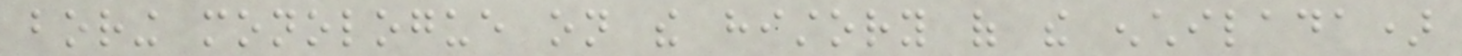boring monologue on the history of the enchilada)
